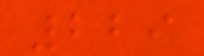229
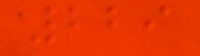229
